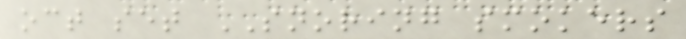oct set SNORING smokers
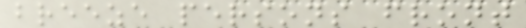breeze persons front
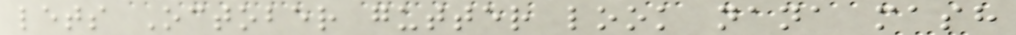lets October gutter look nana mash
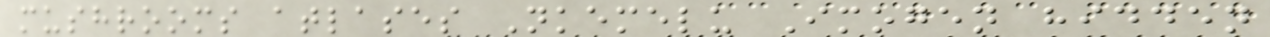mushrooms atlases Nkemelu Imogen hidden
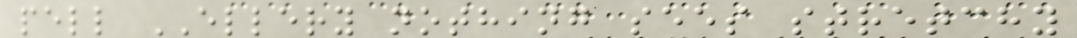pell ELLERY nothing sees stretchy
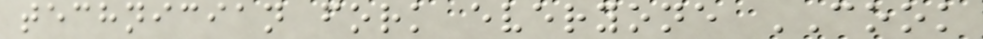technician fork everyone COOK
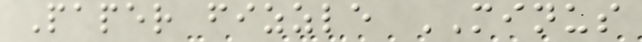Paper fizzle MINUS
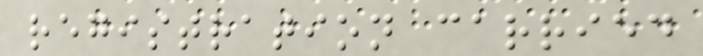registration carried
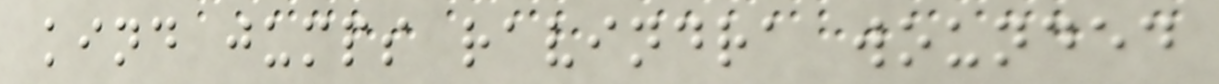kind jumps ravindra wounded
